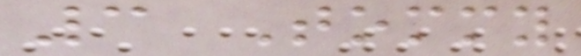3 Tommy
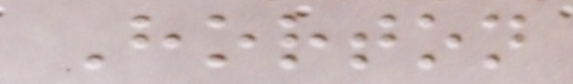Horton
